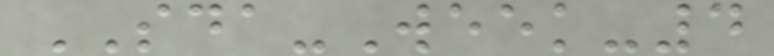SDA-Week-4
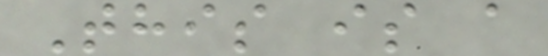This is a
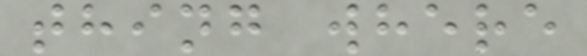thing where
